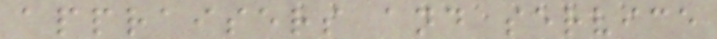appraisers and service
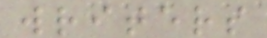writers
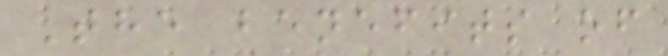The benefits of
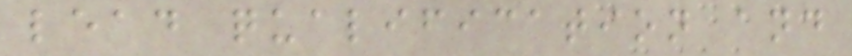lead qualification and
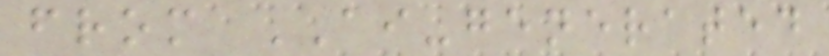from AI-generated
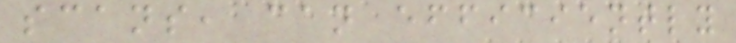scans, can efficiently
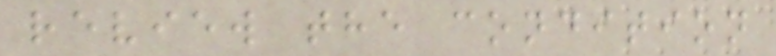review the condition
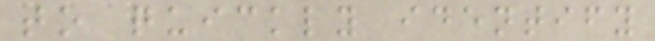to quickly identify
